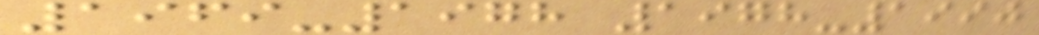1969-1978 1978-1990
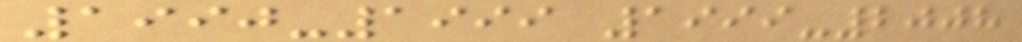1990-1999 1999-2008
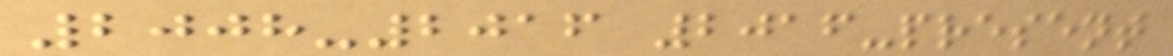2008-2016 2016-present
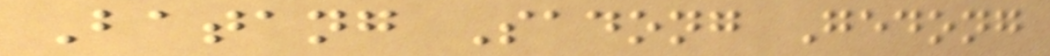Batang Sadong Gedong
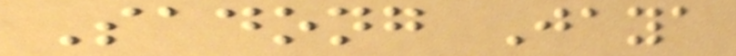Sadong Jaya
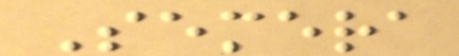Semera
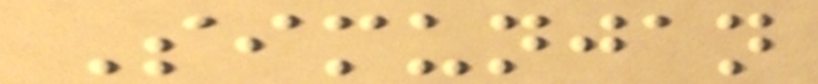Simunjan
